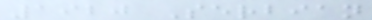1920 Serbian
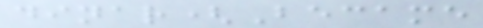dinar(Became
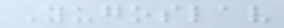Yugoslav
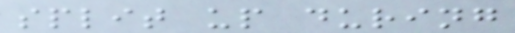split up during
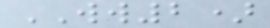WW2)
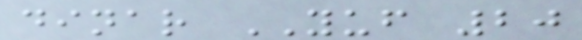dinar YUF 20
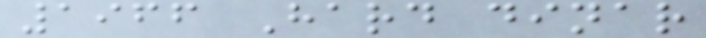1966 Hard dinar
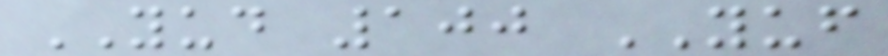YUD 100 YUF
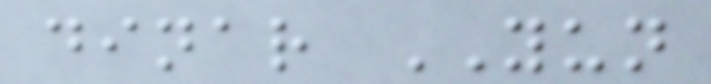dinar YUN
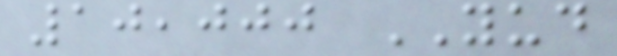10,000 YUD
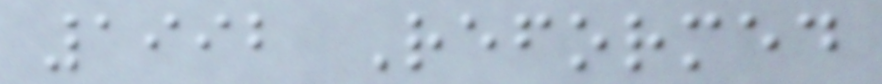1992 Reformed
